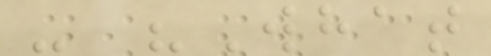- "What
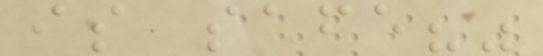is safe?"
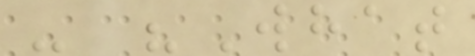- "What
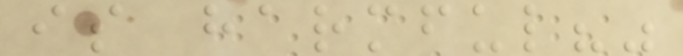is harmful?"
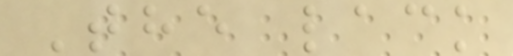The lack
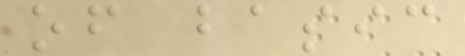of basic
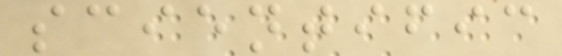scientific
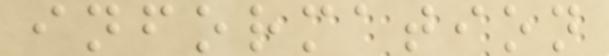information
